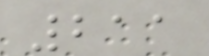211
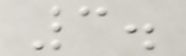3.
